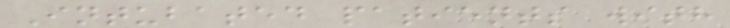Intubated patients with
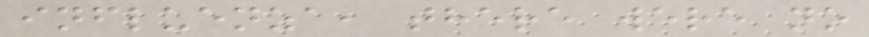influenza, there were no
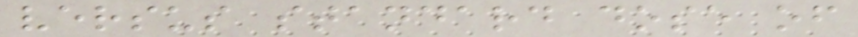versus standard dose of
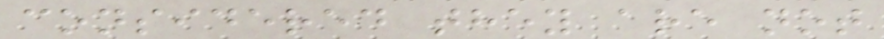considered they are not
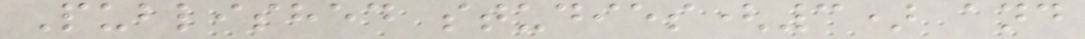Published studies(3) and
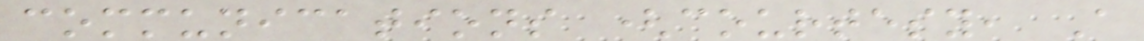communications (courtesy, A
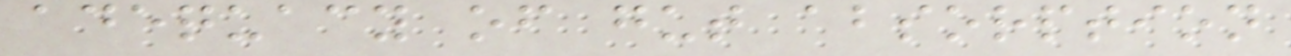adequacy of gut absorption
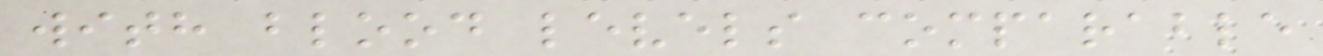with blood levels comparable
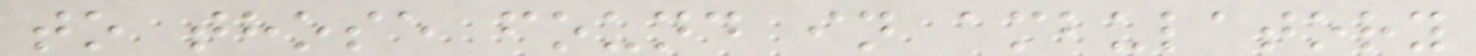to those found in ambulatory
